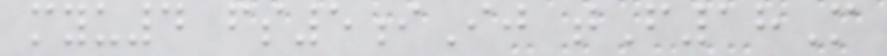myu4 fs5iIj tF18M
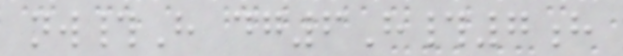nw#H dg6H#7h
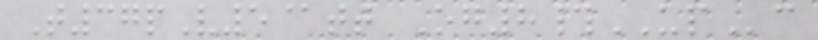T37pV5@tt Og8#UPc
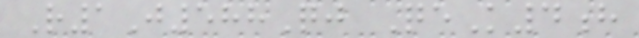R1J588Qj QeK4h
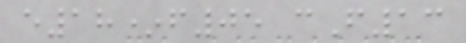e18*f05 cF13
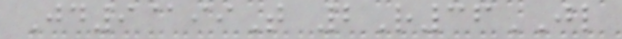Jd9@iiT 2R36JL
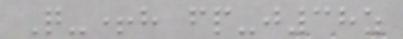Q-+h fp-j38z
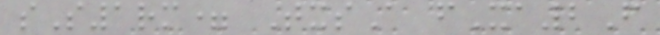sS1rm= TxsA fXa2F
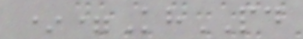*=KhPD
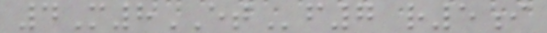4M8ETf7 r5i
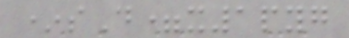*sD=x1pyg
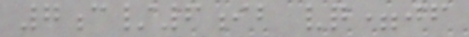7c/6ib vq=jf
